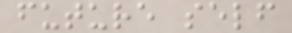future self
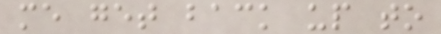me get back up to
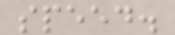speed.
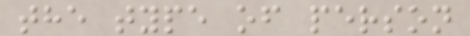the type of person
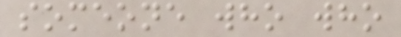someone who who
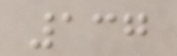137
